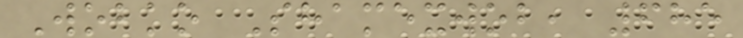Wobko Shamexwob, 685
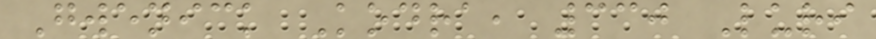Gwenick Kodra, 330 Luri
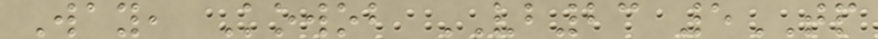Way, Kowob VB23 5TP
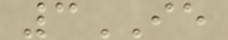3IE
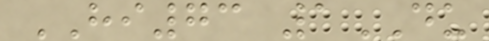HI73 1DU
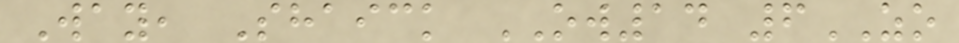Way, Shaick OW14 6ZO
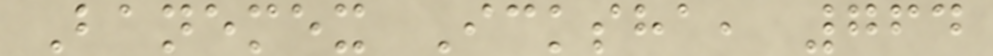Banemex Icksha, 764
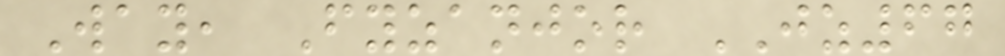Way, Fyzanjor JZ67
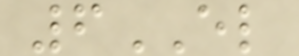6EL
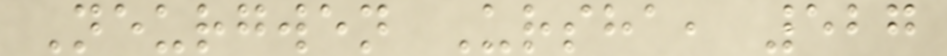Neurgwen Ursha, 527
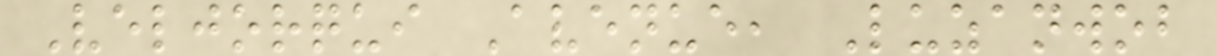Veljorqui Avenue, Luzanwob
